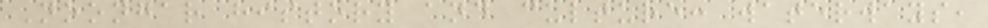Noongar history and culture: waterways,
